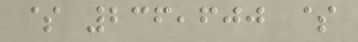$ 236,600 $
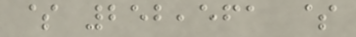$ 252,561 $
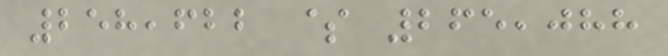258,622 $ 265,088
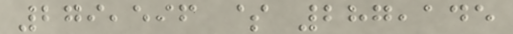279,596 $ 287,145
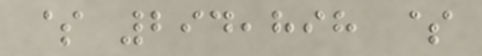$ 294,898 $
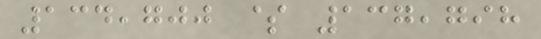134,700 $ 137,798
